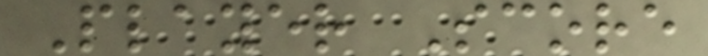Player Score
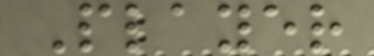Player
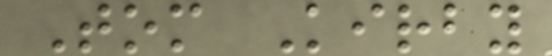Tom Kirby
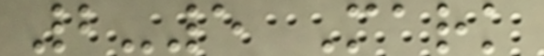2-5 Mark
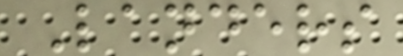Landers
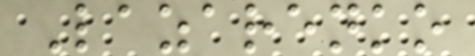Lazarenko
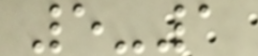5-1
